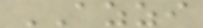AZZI
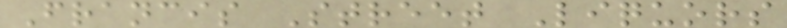Francis Street Liquors
